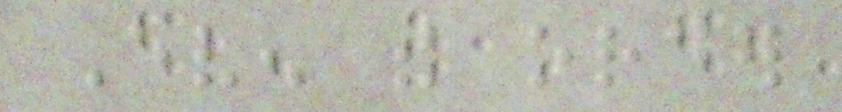Even the order
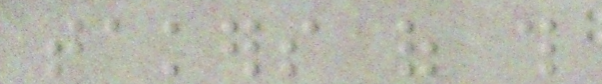takers of this
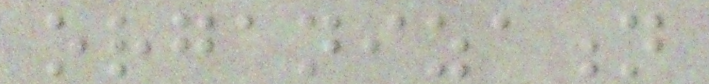organization
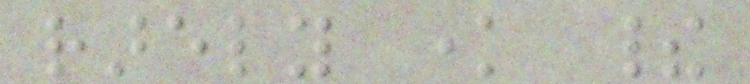rarely know their
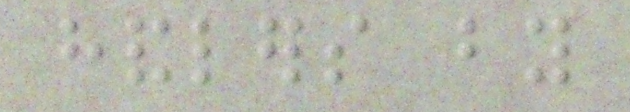handlers by
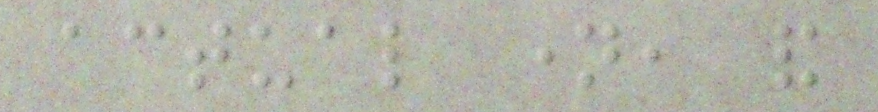actual name, and
